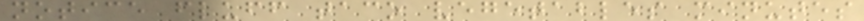notice fluff taco vegetables minutes
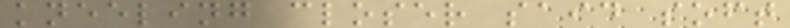kneeling closer said soft
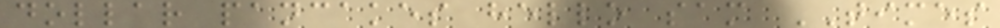dollar pancakes hello sam TIMES
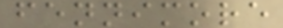fennimore
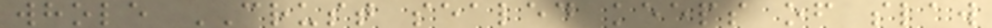whole CRUST sealed keeps of slaw
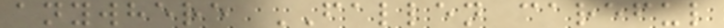anywhere FALLEN careful
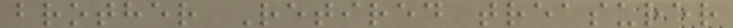brother Retired treasurer
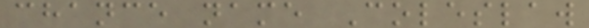chance name Coleslaw
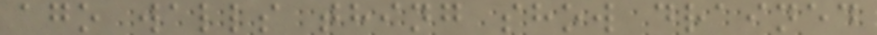ago walls thing show drained
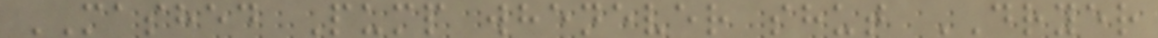MASHED Pump whenever shut DRYER
